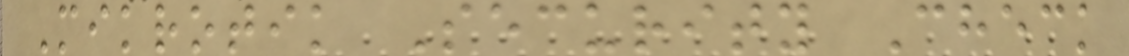Mikrotik Security Check
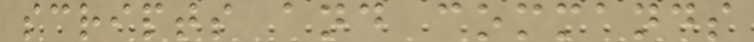scripts and commands
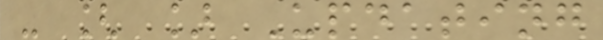- [ ] Updating
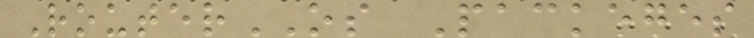RouterOS Packeges
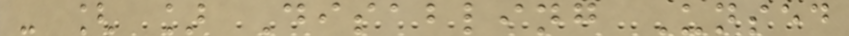- [ ] Disabling Unsed
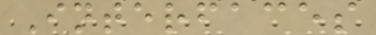Interfaces
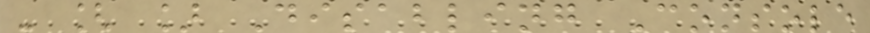- [ ] Disabling Console
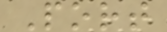Port
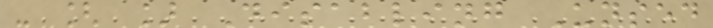- [ ] Disabling Unsed
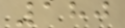180
